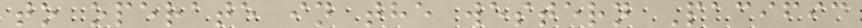to operate in the western Pacific
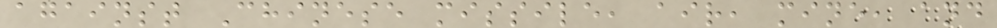against Chinese missile, air, mine, and
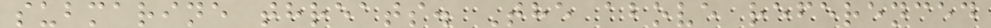submarine threats. The above referenced
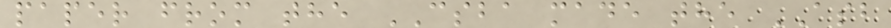paper from the CSBA made the ASB
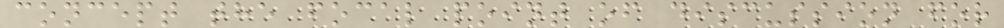concept the focal point of discussion for
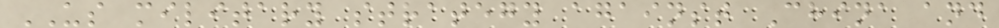US military strategy against China and
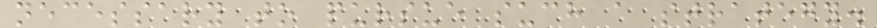necessary to pursue such a strategy.
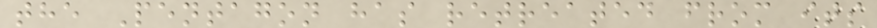the Pentagon has retreated from its
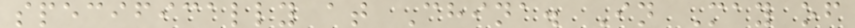specifically at China. In May of
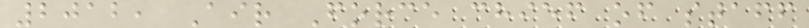2012, Air Force chief of staff
